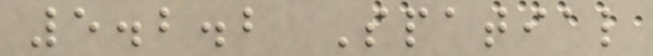5.2.2 Spatial
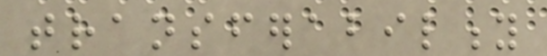transferability
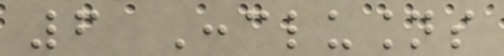6 Conclusions
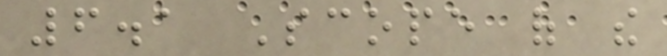6.1 Scope of the
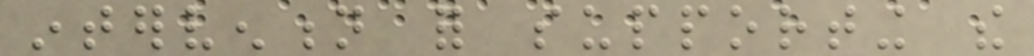intervention for supporting the
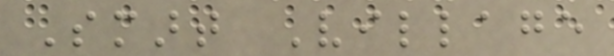Smart Village
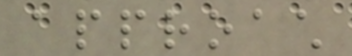approach
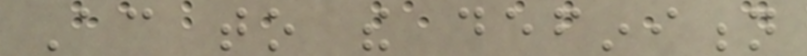According to the definition
